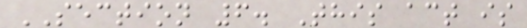SECTION 6. This act is
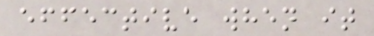effective when it
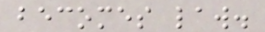becomes law.
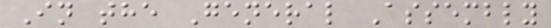In the General Assembly
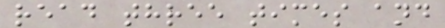read three times and
